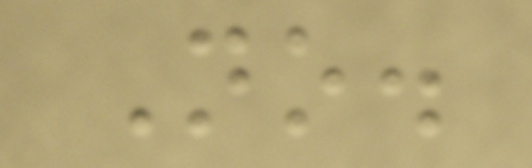No.
